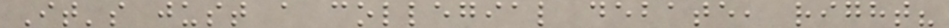It's just a collegial debate, right?
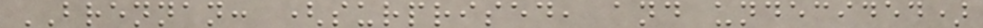BRENNAN: (surprised, and undecided)
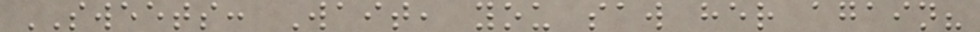SWEETS: Wait, you saw her again?
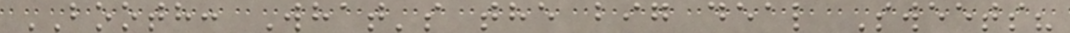BOOTH: What's the big deal Sweets?
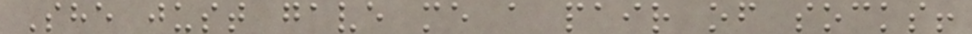She just gave me a pair of socks!
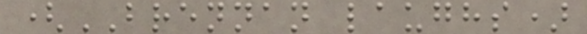(BRENNAN laughs)
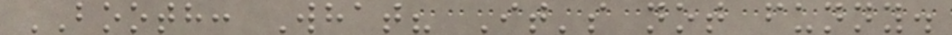BOOTH: What? It's not funny.
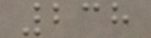238
